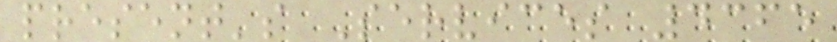present's Services 4365
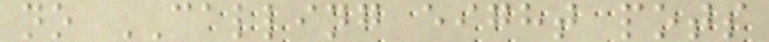no CALLING eight pots
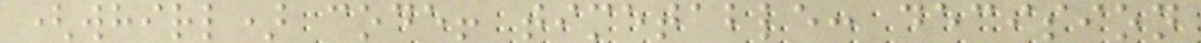(whirl) code! timetable: decision
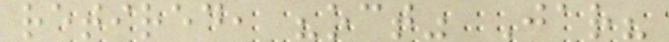retired, "oct" Jar?
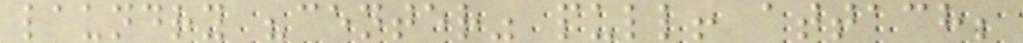laundry "center" pull! attach;
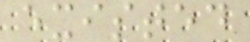existed
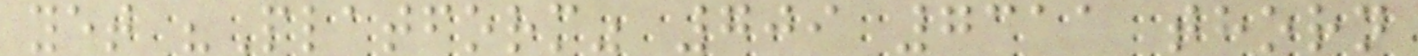yet "Platform" 709 7311 thorn
